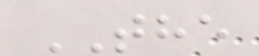THE
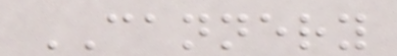CANNERY
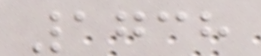1738
